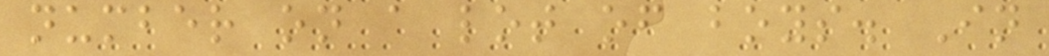number on a lot of boys. In
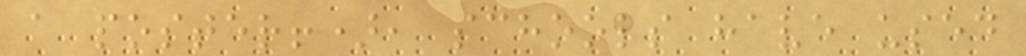a poster!), schools have used
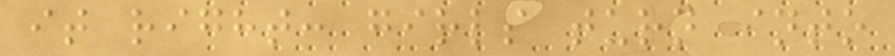it right: girls turn into
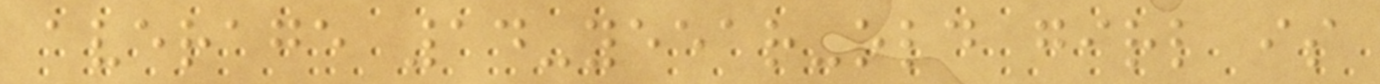average 14-yeear-old girl is
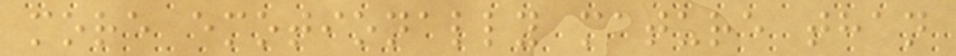more emotionally mature than
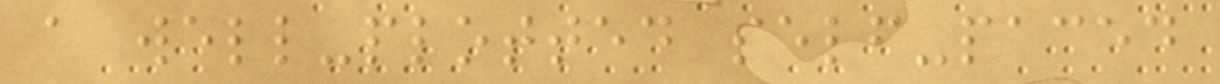a well-plotted self-paced
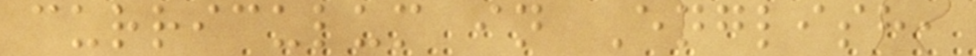curriculum in English,
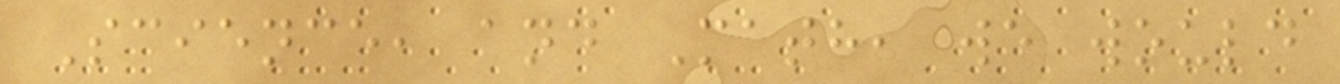Science, and Math, we would
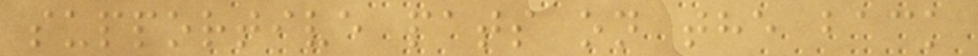supportive pats on the back
